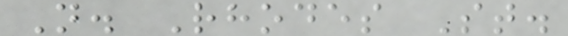N. Rhodes St.
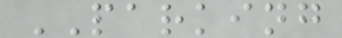PARKING
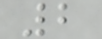2
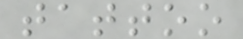tattoo
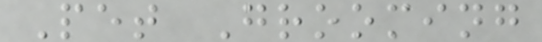Pet Grooming
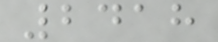2418
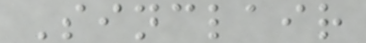Sinclair
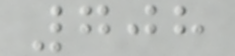708
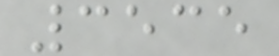3535
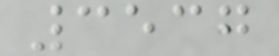3537
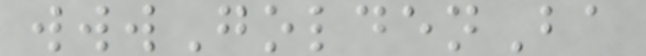wwwGoldenBa
